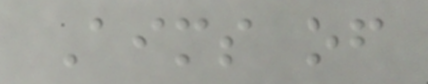Aims of
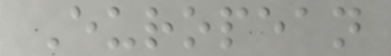European
